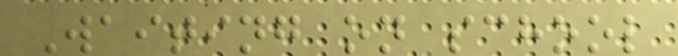Waiting on school
